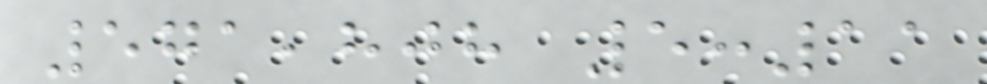571,808 5:11
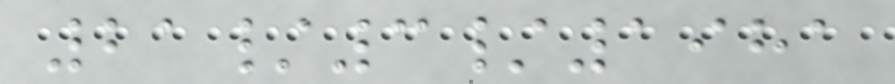21/3/1981
